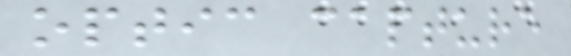optic capture
